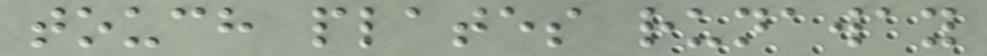touch plates runaway
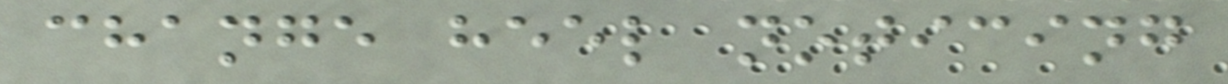change heel noticing
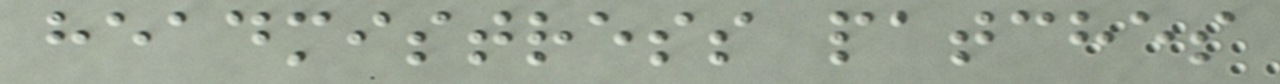headmistress patches
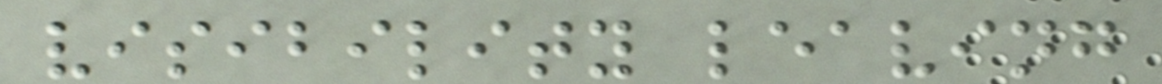visibility leaving
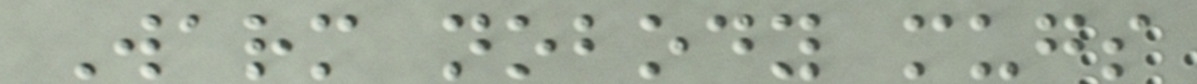Warm nobody mugs
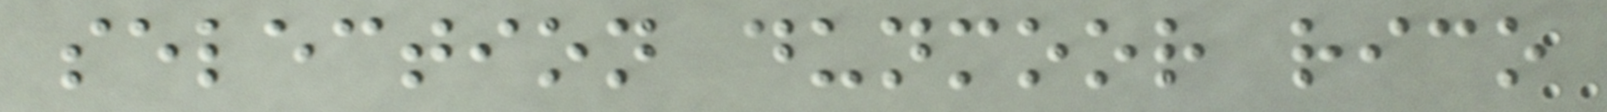selection dunmoor rico
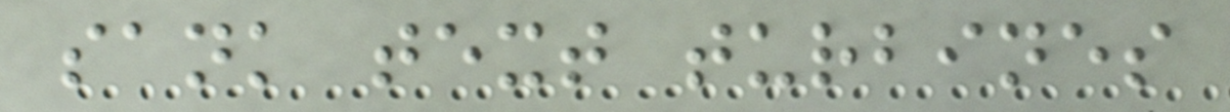sank text turbines
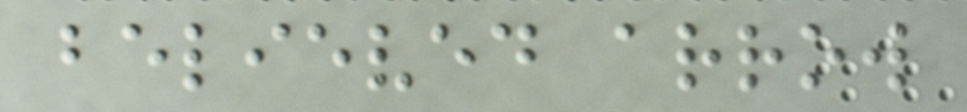believed arrow
